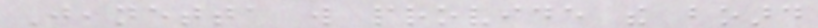Jeanetta will provide the board
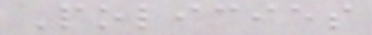Policies
